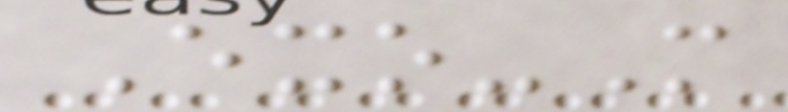Exo-M
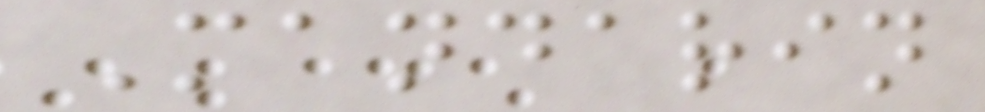Mandarin
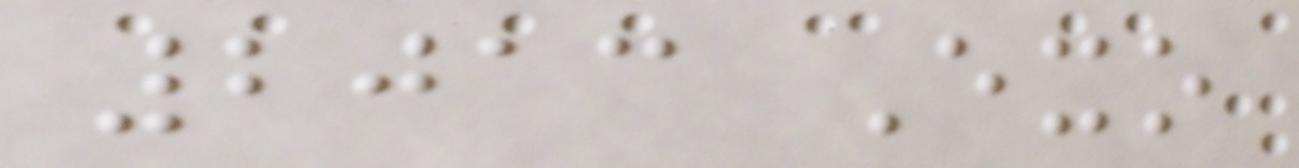2013 Exo
